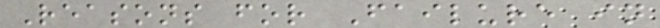Reasons for Failure in
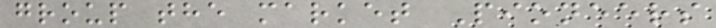group the market Pioneers
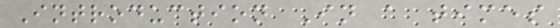Introduction In a times
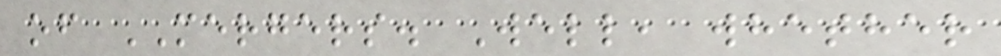of MERGERS. Well, whether
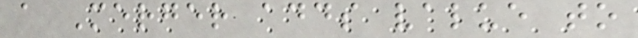a Merger adds value to
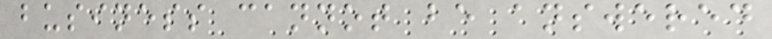business cannot be answered
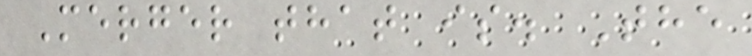Merger that is. The
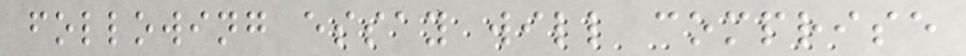following essay will comprise
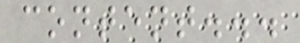content...
